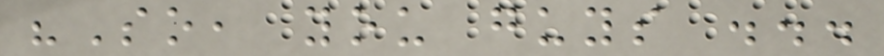"So, you guys ...
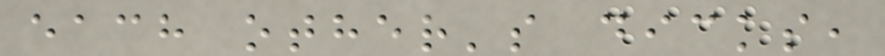each other's dicks,
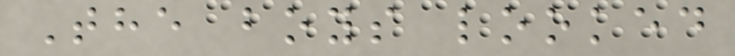The boys looked
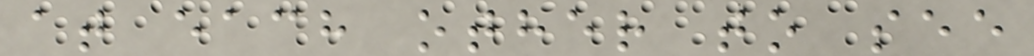at each other to see
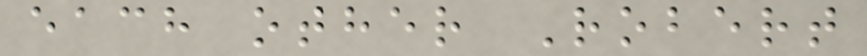each other Robert
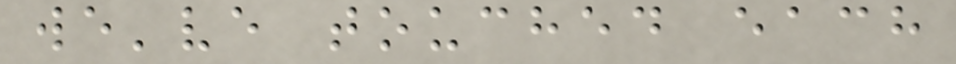we've touched each
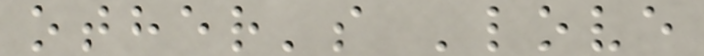other's 'love
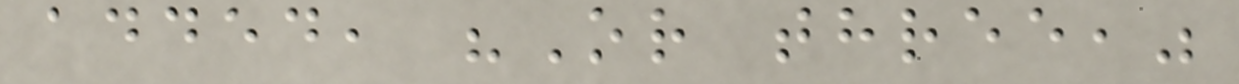added, "Or three,"
